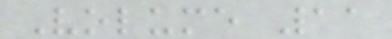Volume 11
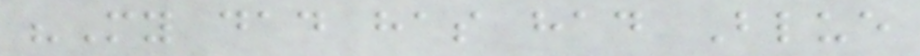"My dad has had Blue
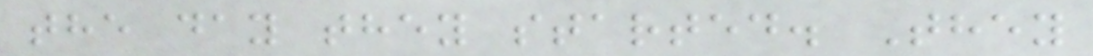the day they started. They
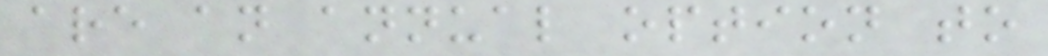are an annual option to
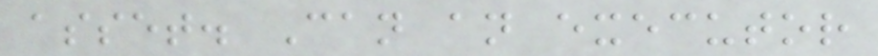asset. Can an executor
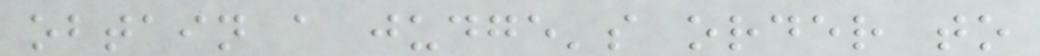obtain a judge's order to
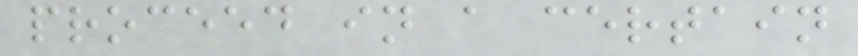proceed in a certain
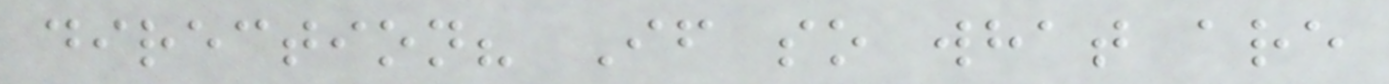direction? If so what are
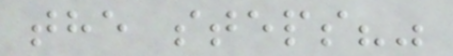the steps?"
